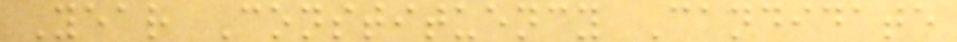Year Constituency Candidate
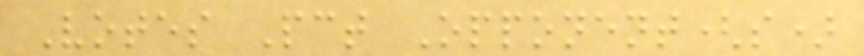Votes Pct Opponent(s)
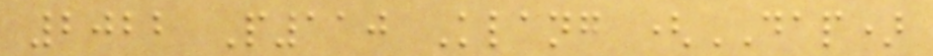2022 P110 Klang (DAP)
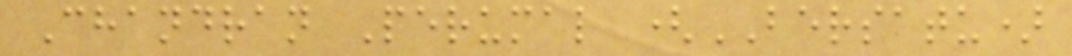Chandran Perumal (BERSATU)
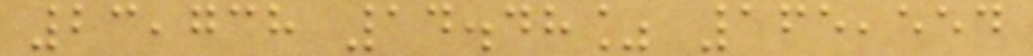23,738 14.48% 165,554
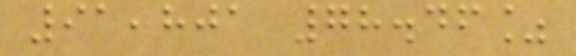91,801 78.46%
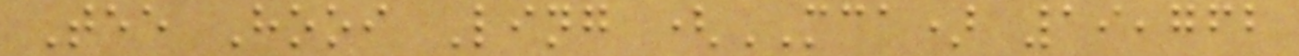Tee Hooi Ling (MCA) 19,762
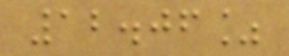12.06%
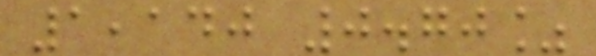1,140 0.70%
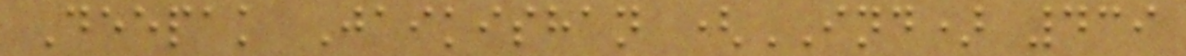Deepak Jaikishan (IND) 439
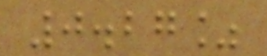0.27%
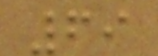69
